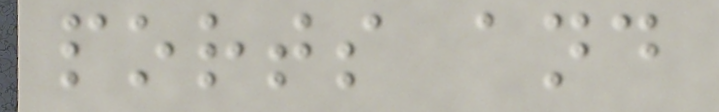ports and
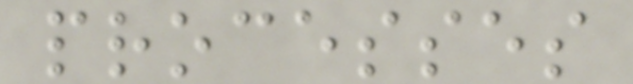processes
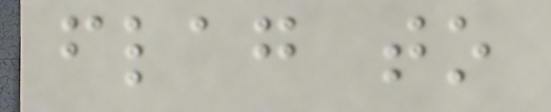flag to
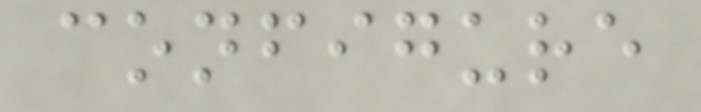configure
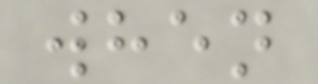when
